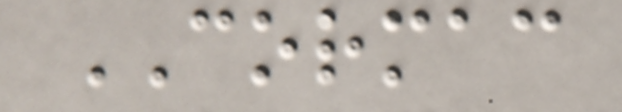CORMAC
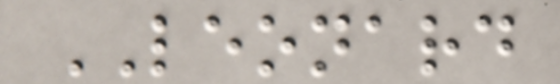LEONARD
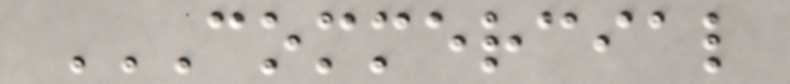COMMERCIAL
